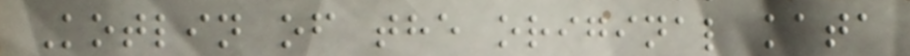Kotlin of the original kata
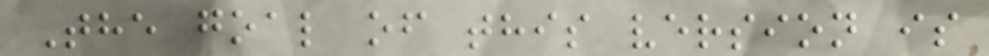The goal of this version is
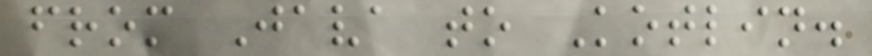from Java to Kotlin.
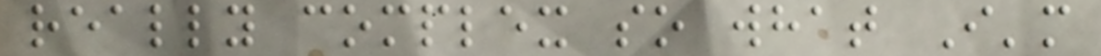really complex so what I'm
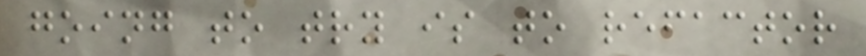going to try is to refactor
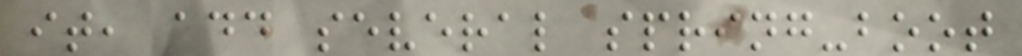it, add several spring-boot
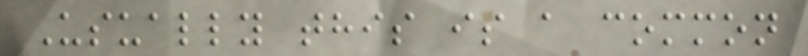Usually this is a common
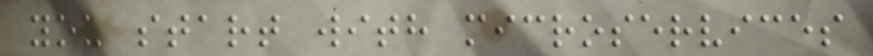you start with microservices
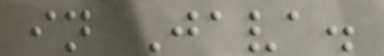in Java.
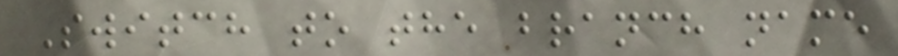Switch to the branch name
